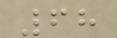68
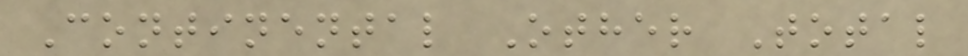Continental Other Total
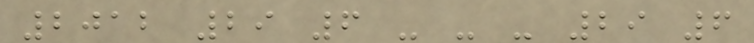2012 29 6 - - - 29 6
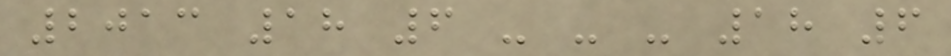2013 18 6 - - - 18 6
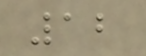12
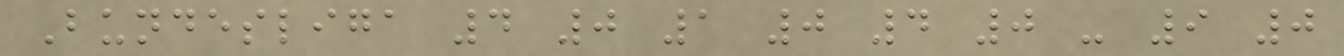Bundesliga 4 0 1 0 4 0 - 9 0
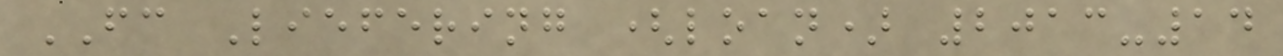FC Liefering (loan) 2013-14
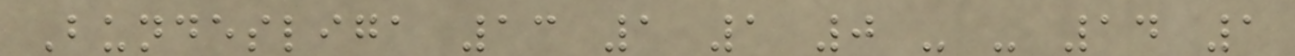Bundesliga 13 1 1 0 - - 14 1
